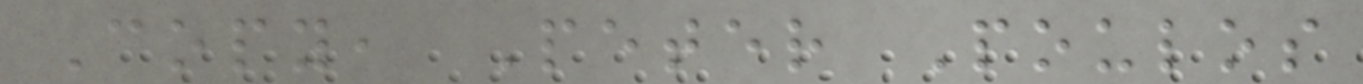Copy, Peter Poulos
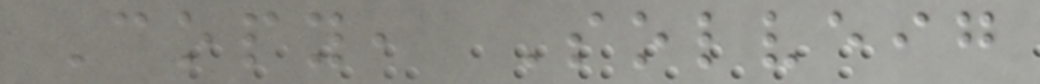Copy, Solveig
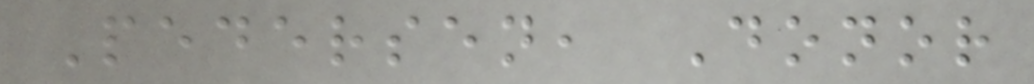Pedersen, Donor
